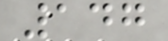147
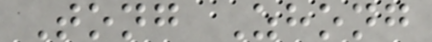Tong Zhong
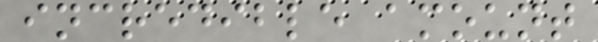incredible amount
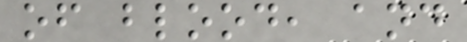of blood, and
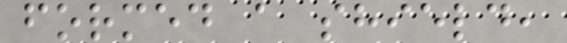formed a shield,
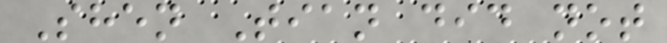Shen Tian did not
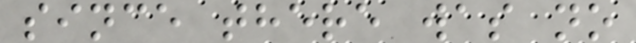since there was no
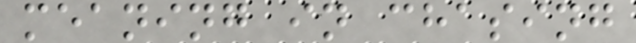meaning in chasing
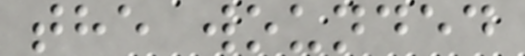the wounded
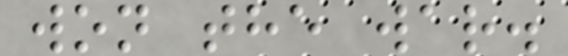won the war.
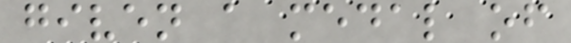given a medal of
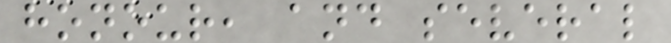honour, and several
